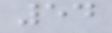54
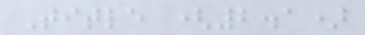Title (2.1)
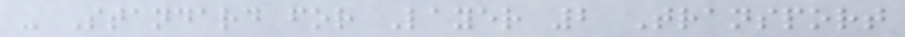- Standard for Layer 2 Transport
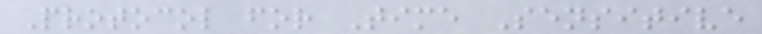Protocol for Time Sensitive
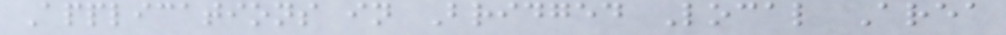Applications in Bridged Local Area
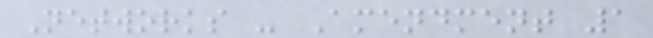Networks - Amendment 1
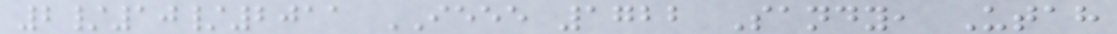2/10/2011 IEEE 1722 Sandy, Utah
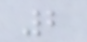2
